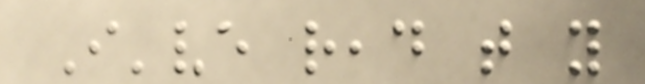I've read that you
